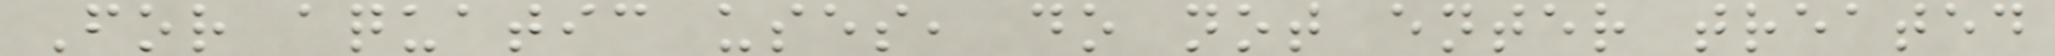For aquatic uses, do not enter treated
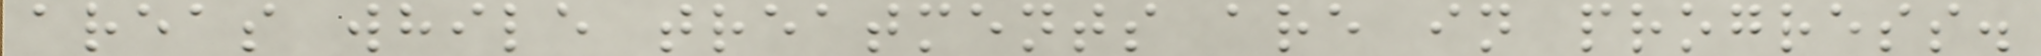areas while treatments are in progress.
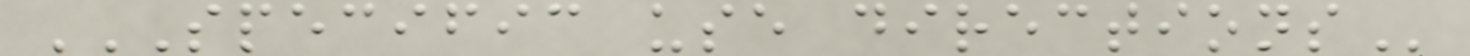SPECIFIC USE DIRECTIONS
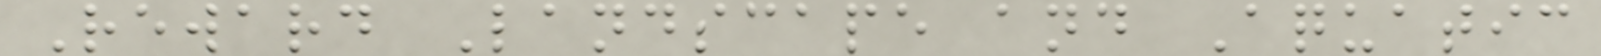Reward Landscape and Aquatic
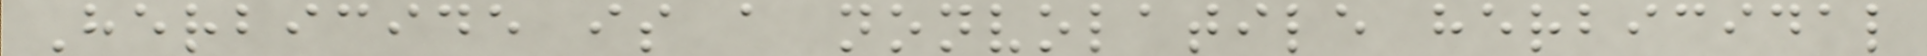Herbicide is a nonvolatile herbicidal
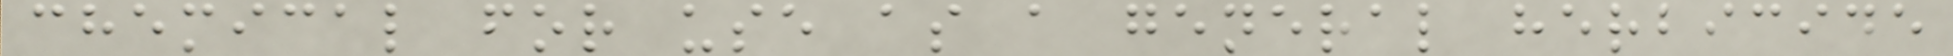chemical for use as a general herbicide
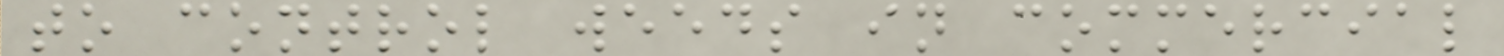to control weeds in commercial
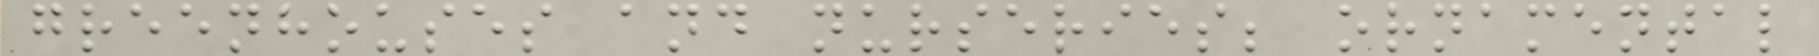greenhouses and nurseries; ornamental
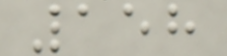158
